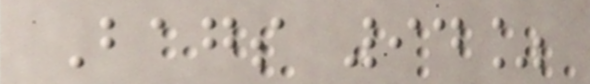Bags 94%
